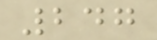247
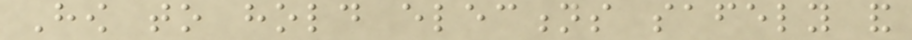How to hold elections safely and
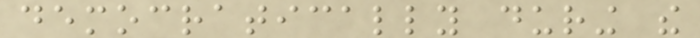democratically during the
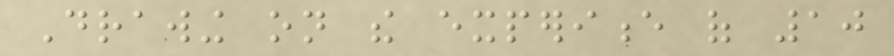Drawing on the experience of 10
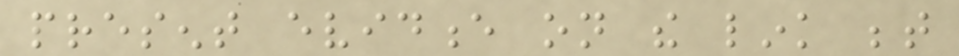present evidence on the link between
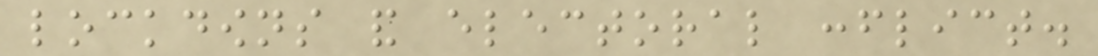lockdowns and electoral conflict.
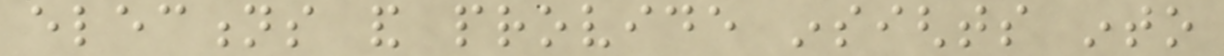elections and provide insights into
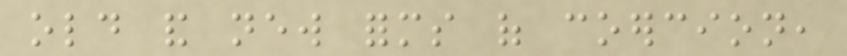old and new forms of coercion,
